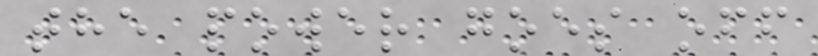the power goes off
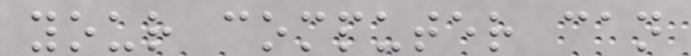your computer can
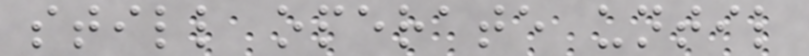still operate until
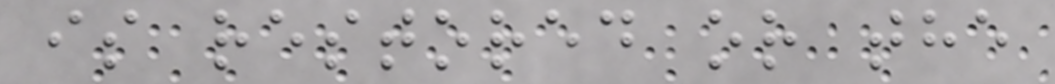is restored or the
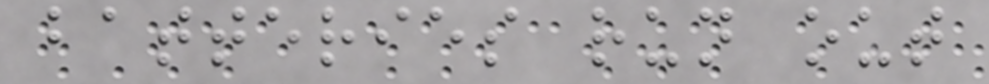batteries run out
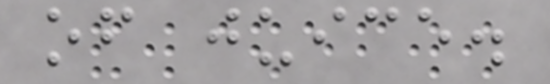of juice.
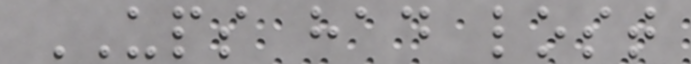UPS had lost
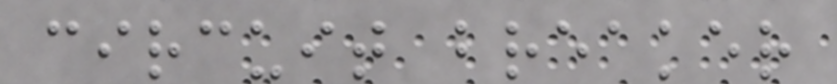circuit breaker
